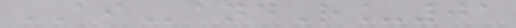AIandR_01
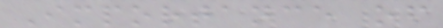Importance of
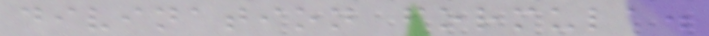divination formula.
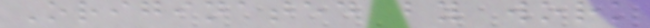Originated by work
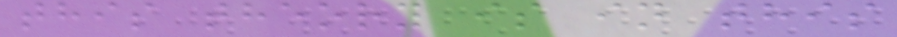this theory is in this
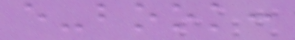e-book:
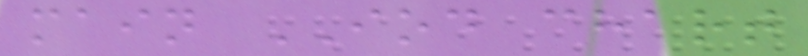main IOD chart
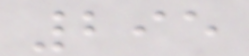295
